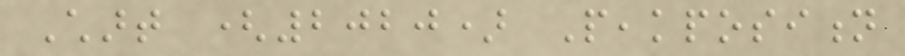Chart (2020) Peakposition
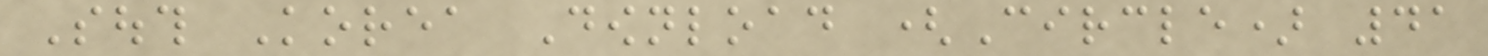South Korea Download (Circle) 41
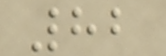82
